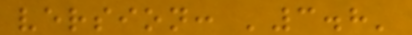version: '3.8'
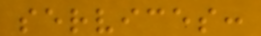services:
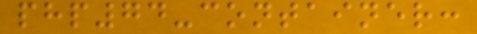php74-container:
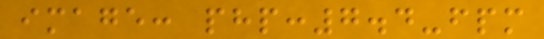image: php:7.4-fpm
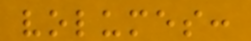volumes:
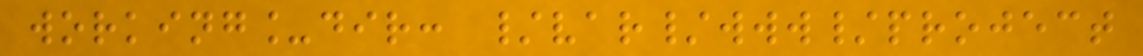working_dir: /var/www/project
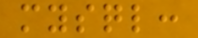mysql:
